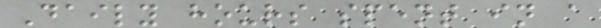Daily hours spent in a
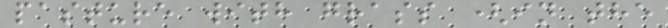pasture with grass (in the
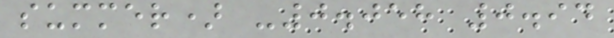summer) -0.058 0.94
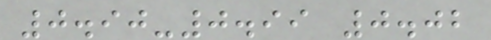0.90-0.99 0.02
